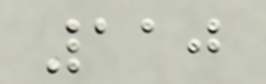110
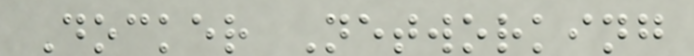Docker Networking
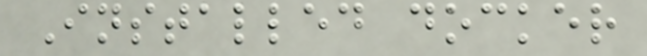Installed docker
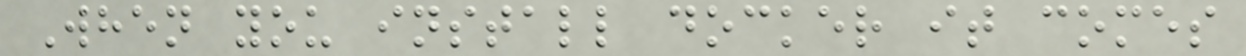When you install docker it comes
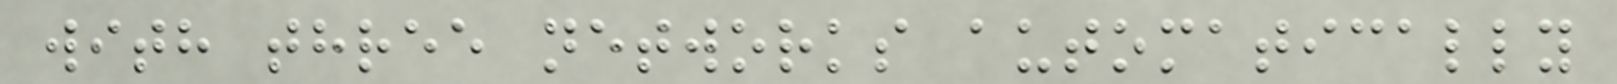with three networks automatically
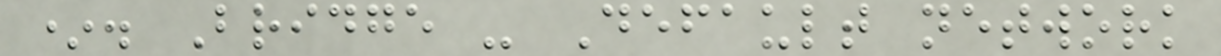*. Bridge - Default network
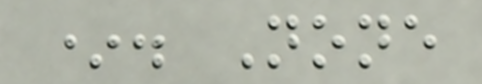*. None
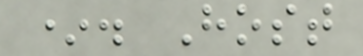*. Host
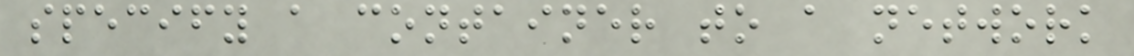specify a container to a network
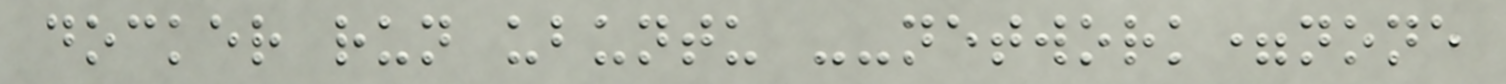docker run ubuntu --network=none
